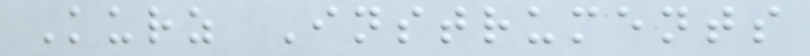Kurz Instruments
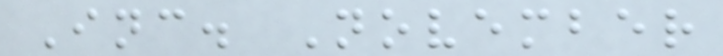Inc. November
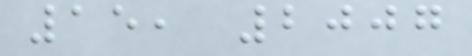15, 2007
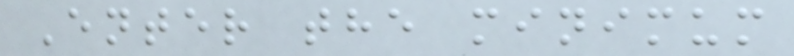Enter the minimum
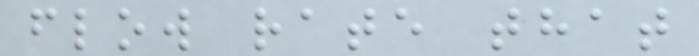flow rate that
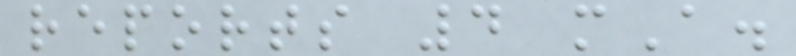reports 4 mA.
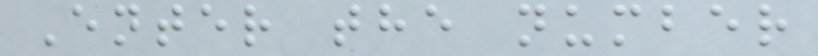Enter the number
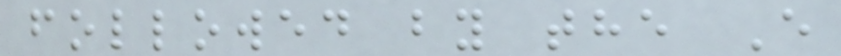followed by the E
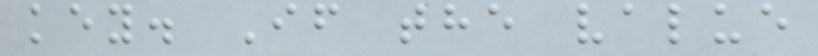key. If the value
